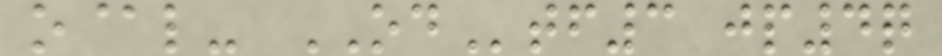o@l- ODtf3 jp4q
